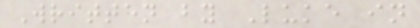Written by Luke in
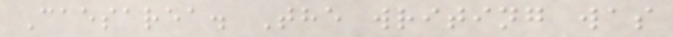Caesarea. The writing was
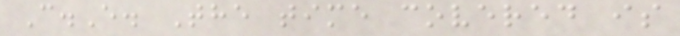C.E. The time covered is
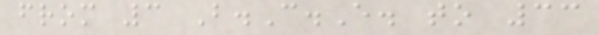from 3 B.C.E. to 33
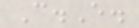C.E.
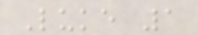Luke 1
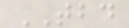TBD
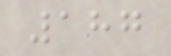187
